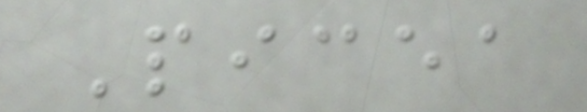Picea
